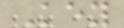Key
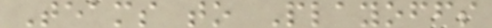Teams to Playoffs
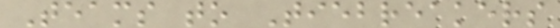Teams to Tiebreakers
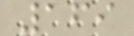169
